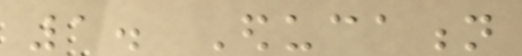1. Education
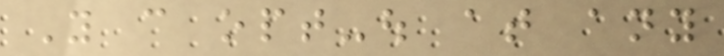You can opt-out at any
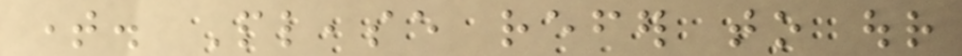time. Please refer to our
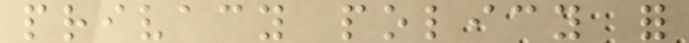privacy policy for
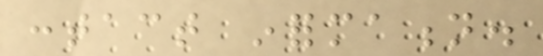contact information.
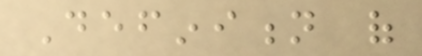Definition of
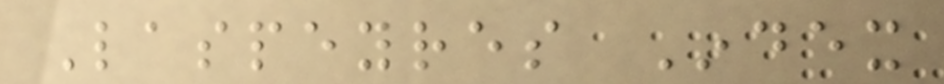Laspeyres Index
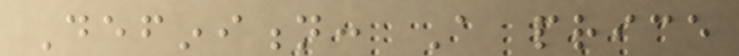Definition: A price
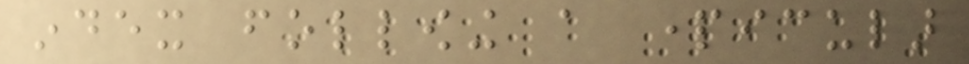index following a particular
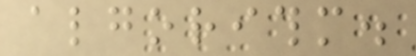algorithm.
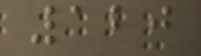120
